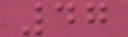47
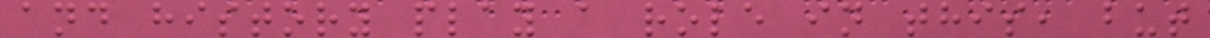and history play a role in this, but
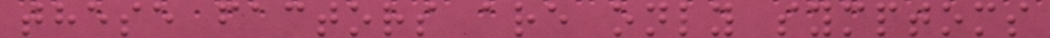these factors are only symptoms
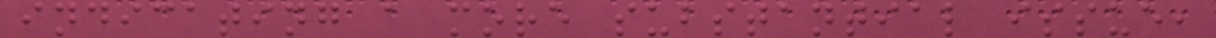indicating a more substantial issue,
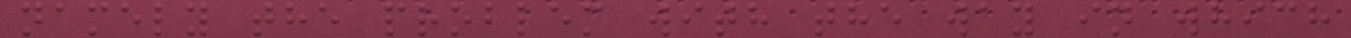namely the problem with the way in which
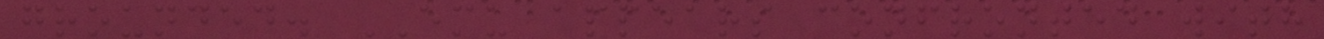grounded. EMU appears confronted with
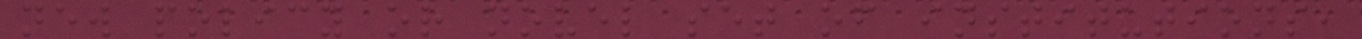new policy or novel set of institutions,
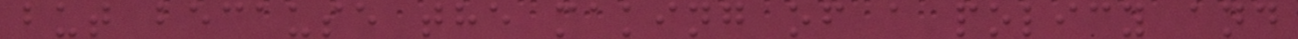but because the making of a policy and
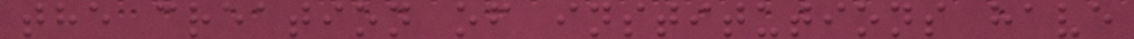the creation of institutions have
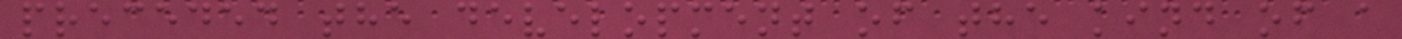preceded the development of the kind of a
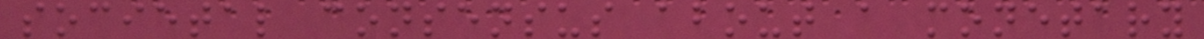societal consensus about a monetary
